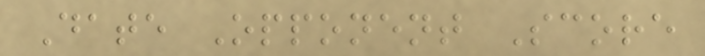Date Opponent Score
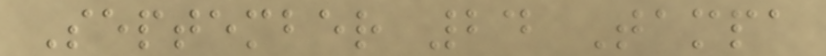September 24 Tampa
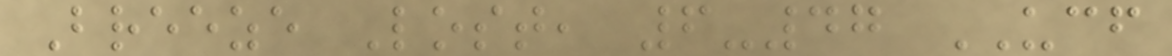Breeze Lost, 6-47 UCF
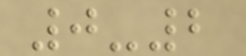0-2
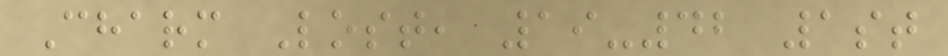Charm Lost, 19-42 1st
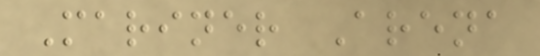Mariner Arena
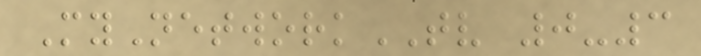MyNetworkTV 0-3
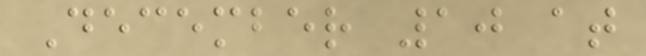December 10 at
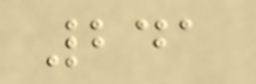241
